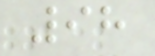98
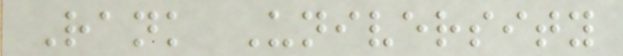Rank University
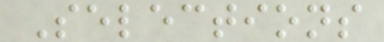Selections
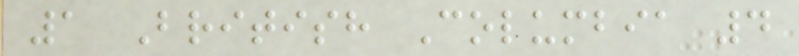1 British Columbia 4
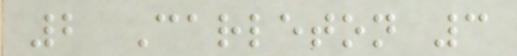2 Carleton 3
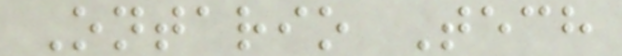Ontario Tech
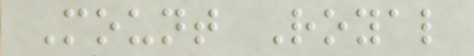Mount Royal
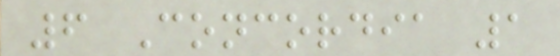6 Concordia 1
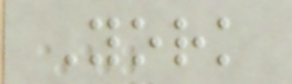York
